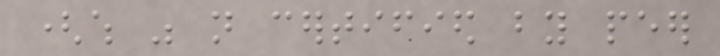(which was not certified by peer
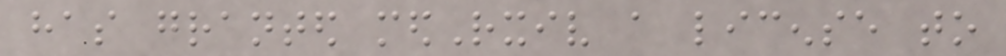has granted medRxiv a license to
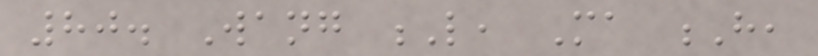80. Wang L, Ma H,
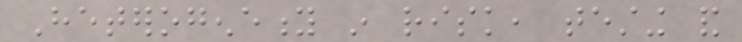Heterogeneity in risk, testing and
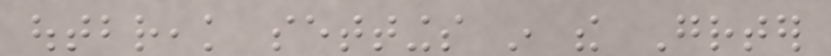outbreak settings in the Greater
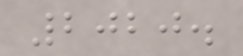2020.
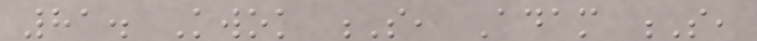81. Kwok S, Adam S,
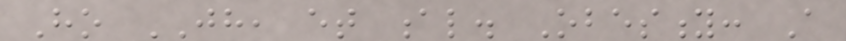Ho JH, et al. Obesity: A
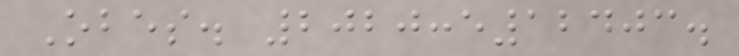Obes. 2020:e12403.
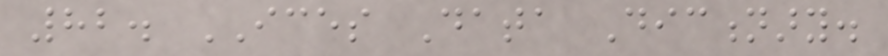82. ICES Data Dictionary.
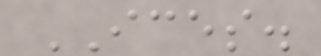ICES.
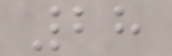28
